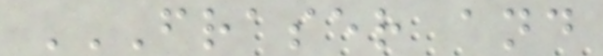FRASER AND
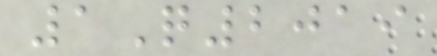1Q2019
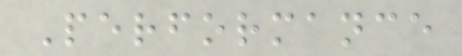Performance
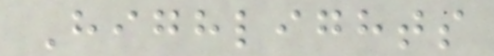Highlights
